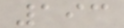193
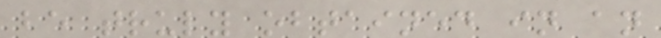be truly obtained in an
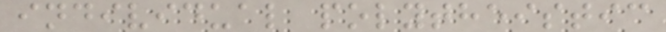individual polytheistic
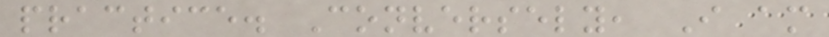practice. Conversely, I am
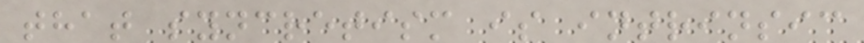that syncretism is intrinsic
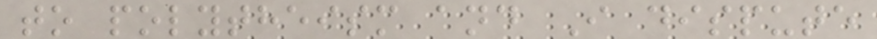to polytheism and I dispute
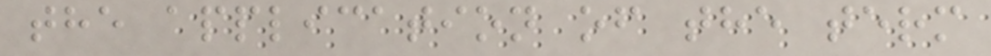the application of the term
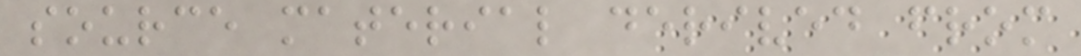source material derived from
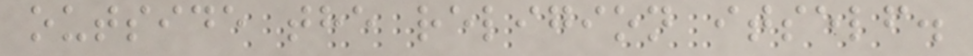outside the religion itself.
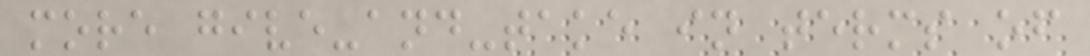more give-and-take in terms of
